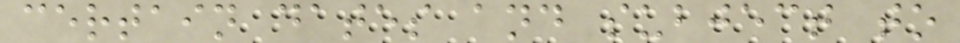certain dates and subject to
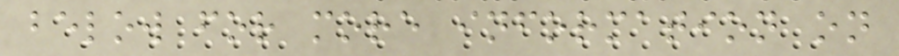below for more information on
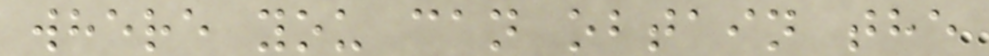where you can obtain the
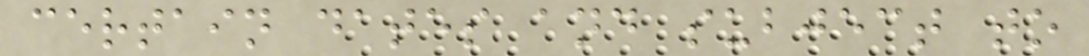certain dates and subject to
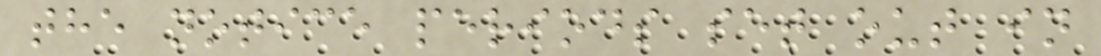the notice periods set out in
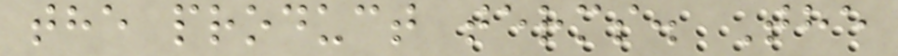the product terms. The
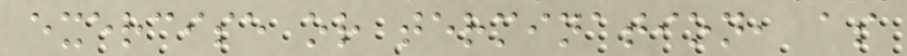exercise or termination, as
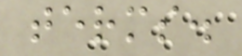terms.
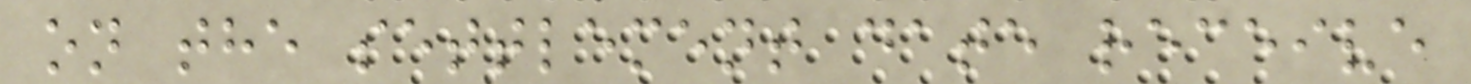on the settlement date receive
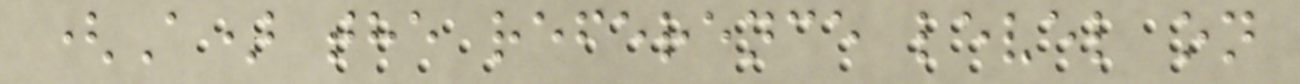(A) the reference level on
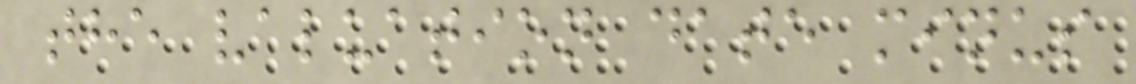the valuation date minus
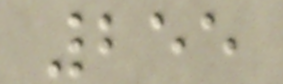255
